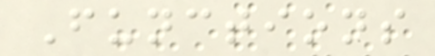Functions
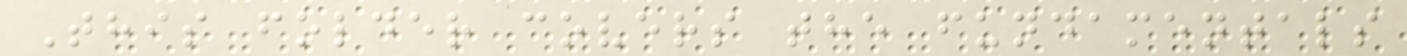This folder covers the fundamentals
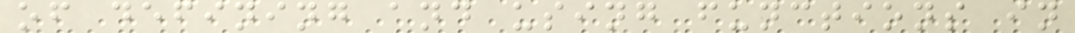of defining and using functions in
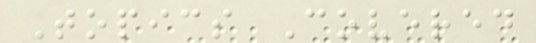Topics Covered
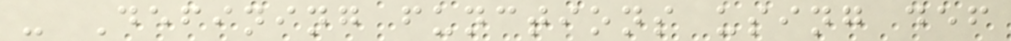- Defining functions using def
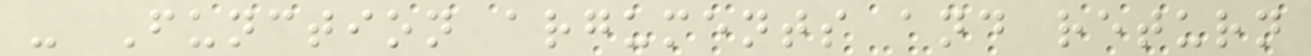- Function arguments and return
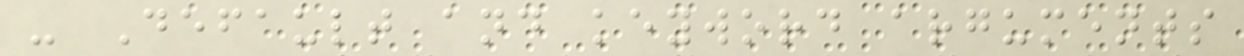- Default and keyword arguments
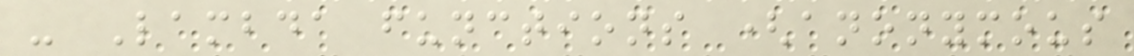- Lambda functions (anonymous
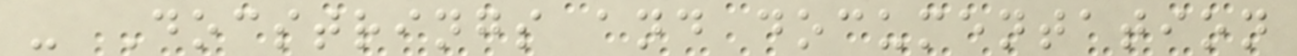- Docstrings and documentation
